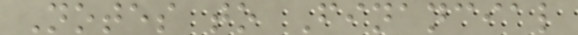Notes to Financial
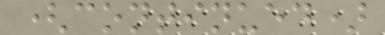(continued)
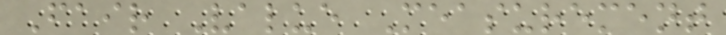Fair Value Measurement
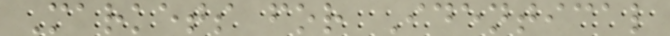Markets for Identical
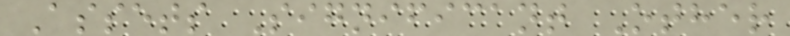Assets Significant Other
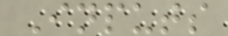Inputs
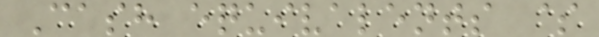Cash equivalents $
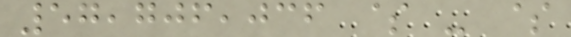57,706,036 $ - $
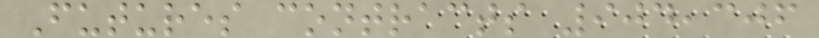Futures contracts 904,306
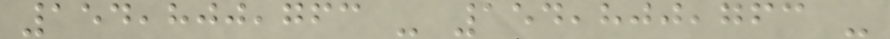154,800,763 - 154,800,763 -
